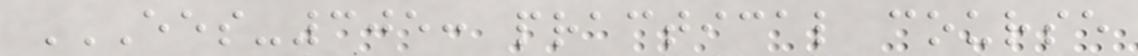EES-305: PRACTICAL COURSE
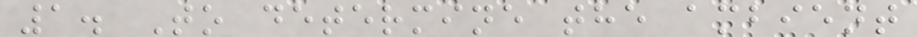1. To determine the ambient
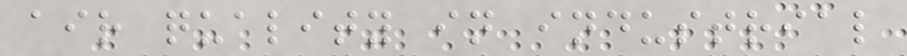air quality in industrial
